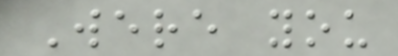Were you
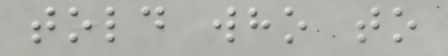told who to
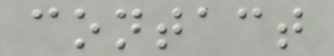contact
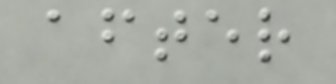after
